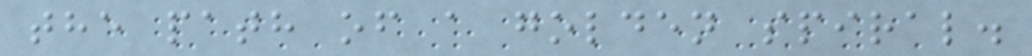the path of a golden spiral.
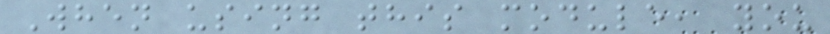When using this module, you
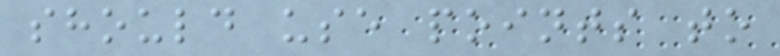should use points to
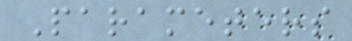Parameters
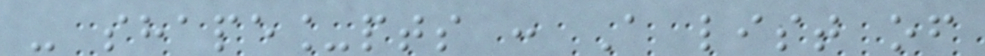- shape_pts : A list of
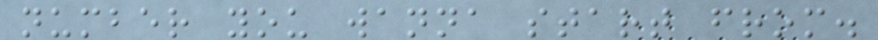number you wanna start from.
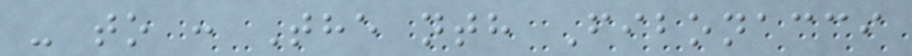- to : The nth Fibonacci
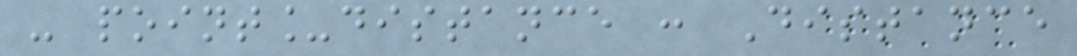- point_distance : Distance
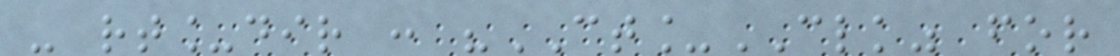- rt_dir : "CT_CLK" for
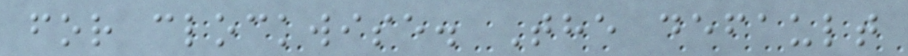for clockwise. The default
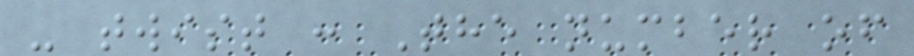- twist : The number of
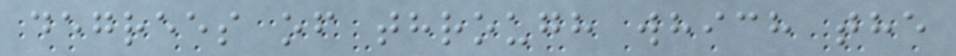degrees of through which the
